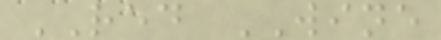RED WINE
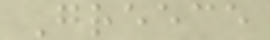Greece
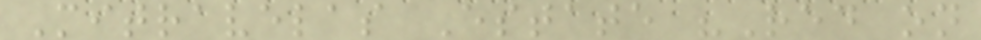Mitravelas Estate "Red on
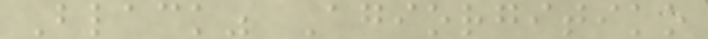Black" Agiorgitiko
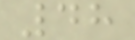48
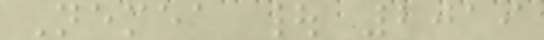Nemea | 2019
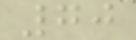70
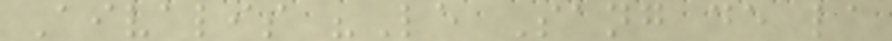Aivalis "Le Sang de la
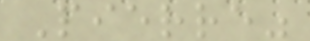Pierre"
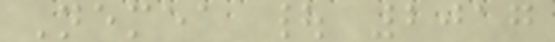Nemea | 2017
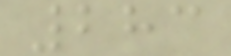283
